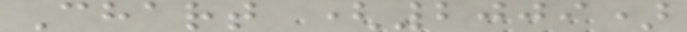Chart (2009)
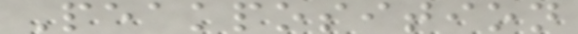Peakposition
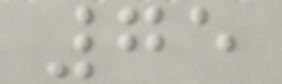75
